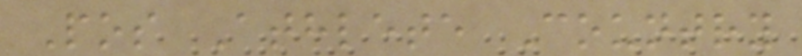Pos Athlete Country
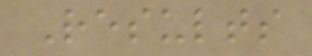Results
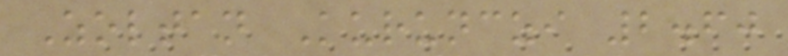Zoltan Kurunczi 2.60
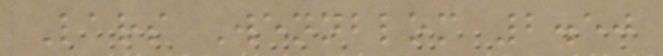Lars Wennblom 2.50
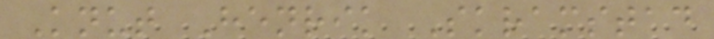Knut Henrik Skramstad
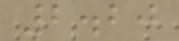2.20
